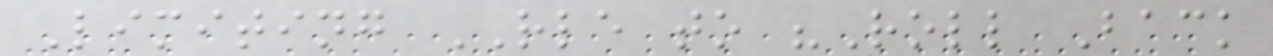Limiting RLE to "Roll Back
